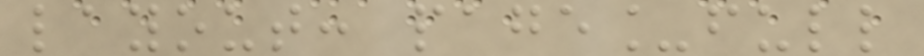layout: page_full
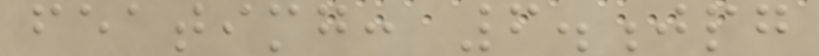featimg: 6.jpg
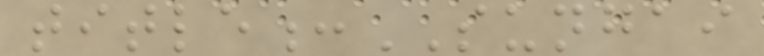title:SUNGAI
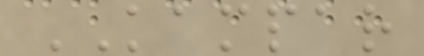KAMPAR
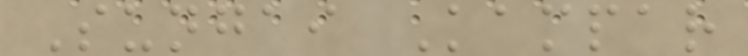Sungai Kampar
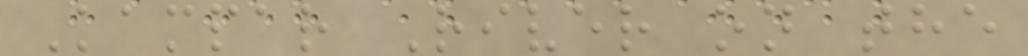Kampar River on the
